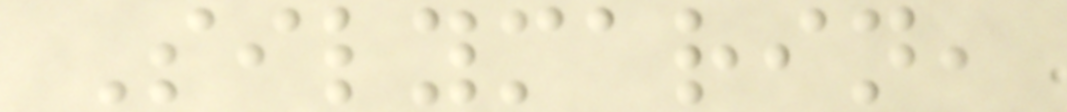Silymarin,
